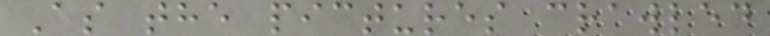As the pictures crawled
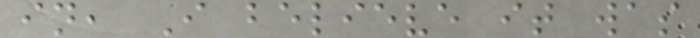in, I believe it was
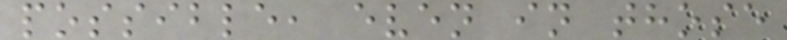possible, even in those
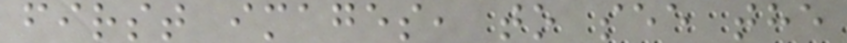first images, to see the
